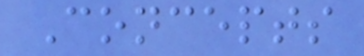Concepts
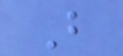B
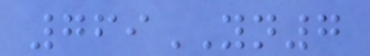769YN7
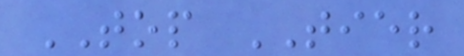TOP TIER
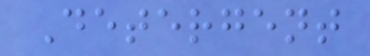Detergent
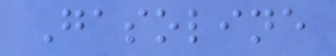Gasoline
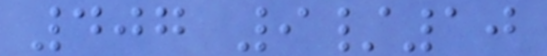407 9/10
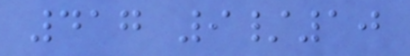417 9/10
